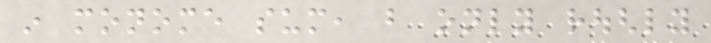in monome sum, but only roughly
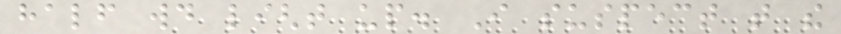half would light up. I suspect that the
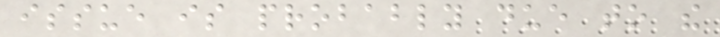issue is probably due to the
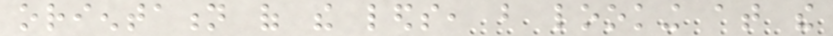orientation of the leds, but looking at the
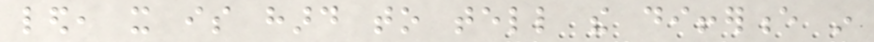led, it is hard to tell the difference in
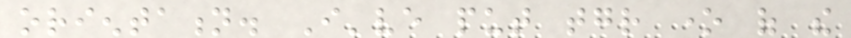orientation. I've put together one of the
